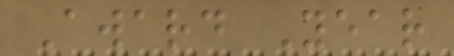Award Year
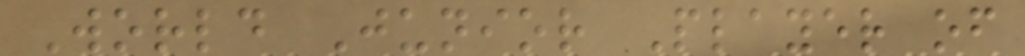World Junior Player of
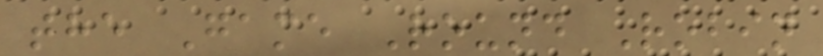the Game Round Robin
